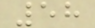58
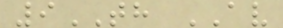9TH AV
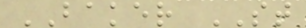BAKER ST
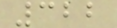322
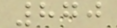870
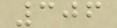306
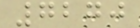7270
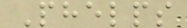Phelps
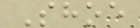Shoe
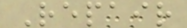Repair
